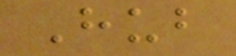Hub
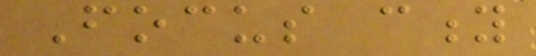Focus city
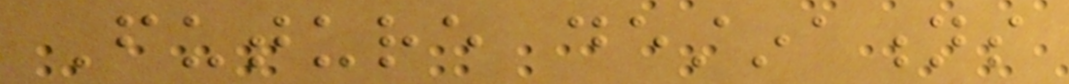Future destinations
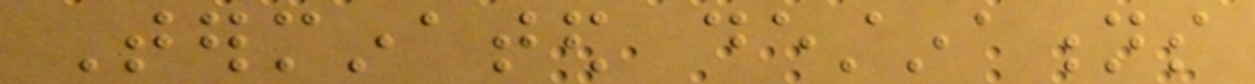Terminated destinations
